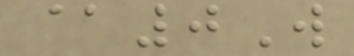@0W
